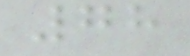78
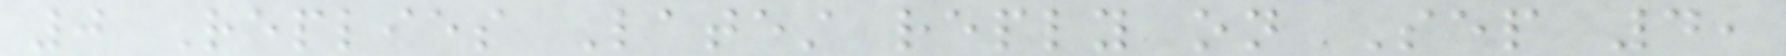0 Replies Latest reply on Sep 4,
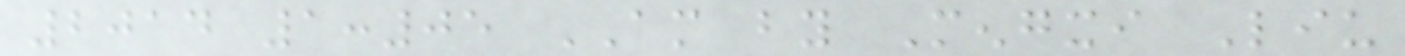2014 1:05 AM by Mengxi Liu
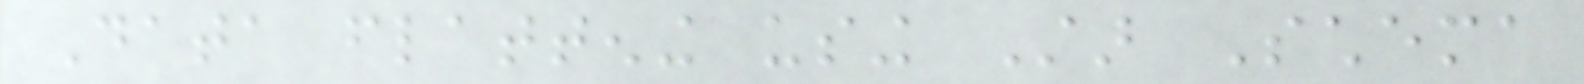Data flattening using Star Schema
